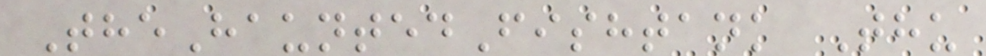TheHauntedFishtank Thu
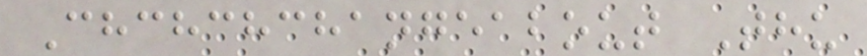Chchchchangeabout Thu
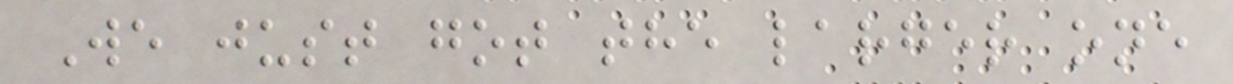We just got the larger one
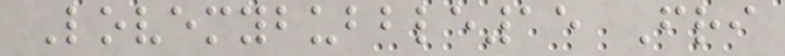Lovemybubble15 Fri
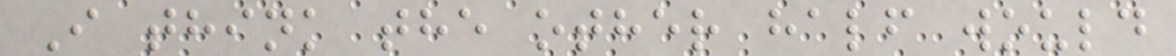I think the other half would
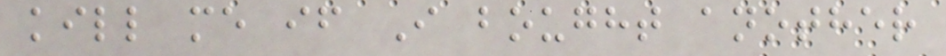kill me if I bought another
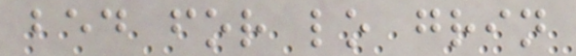bed for lo grin
